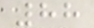88
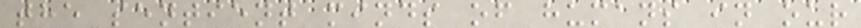the sentient minds of humans in our
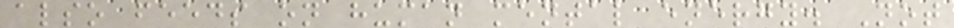also feeds on human mental energy. Not
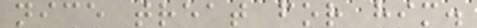nice treat for him.
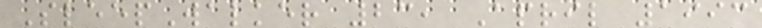SleepWalker 23, April 1993
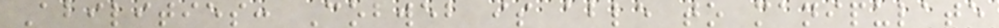Abilities: Cobweb is able to manipulate
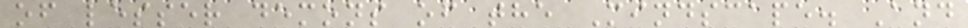of lesser demons of the Mindscape. And
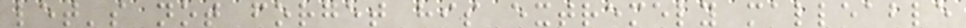let's not forget his extremely malleable
